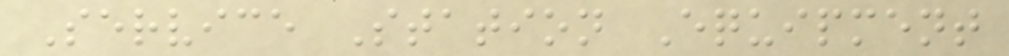Service Station Equipment
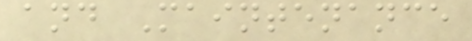and Maintenance
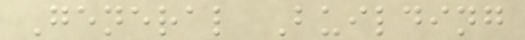General Building
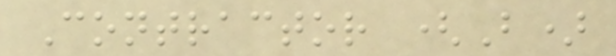Contractor (B)
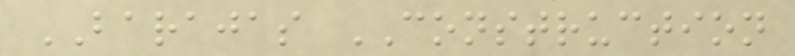BARAJAS CONSTRUCTION
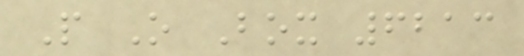P O Box 6213
